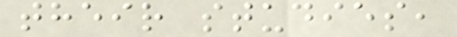their studies,
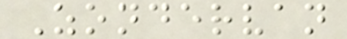Zondervan
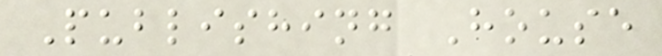Publishing House
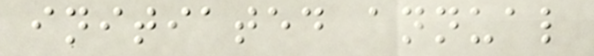initiated annual
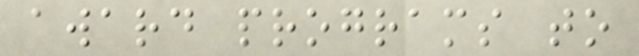award programs to
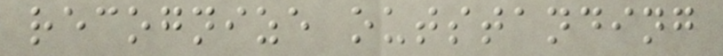recognize outstanding
